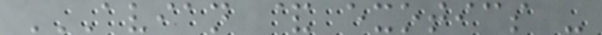AVIAN & EXOTICS -
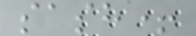sash+
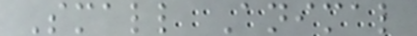Small Animal
